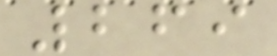269
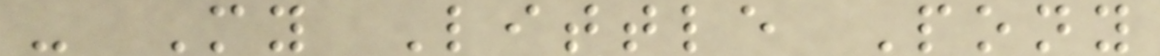- My Little Pony
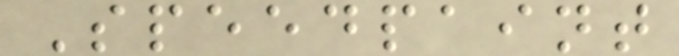Speedpaint
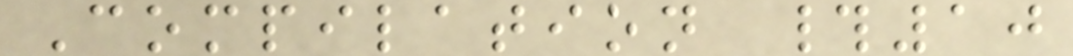Compilation #10
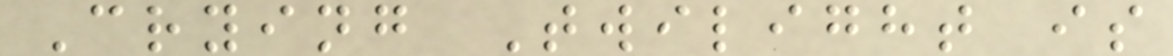Crying Twilight is
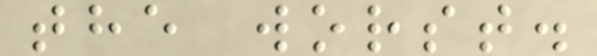the worst.
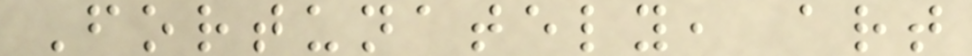Fortunately, art
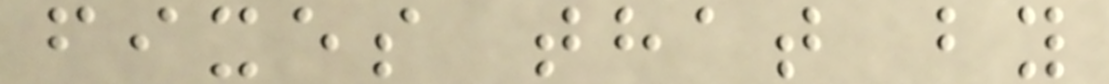fixes that by
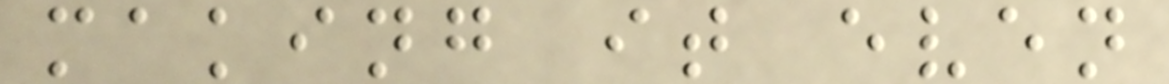making it even
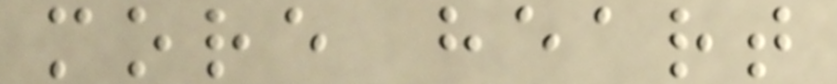more heart
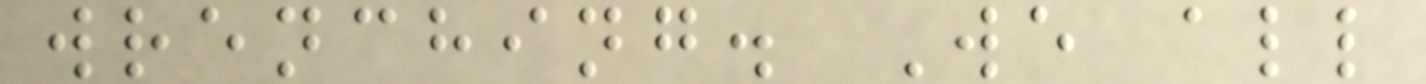wrenching. We all
